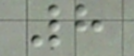8
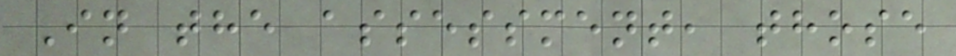In the assessment, those
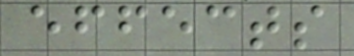effects
